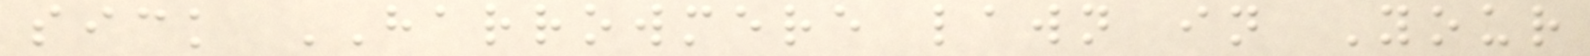sick HARROWMERE lawn in Your
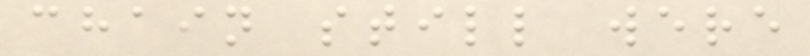chain still were
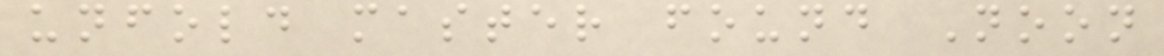unfold master found Noon
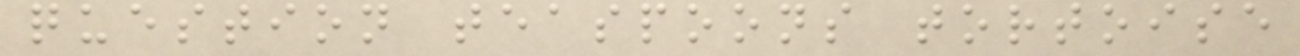question teaspoons tortoise
